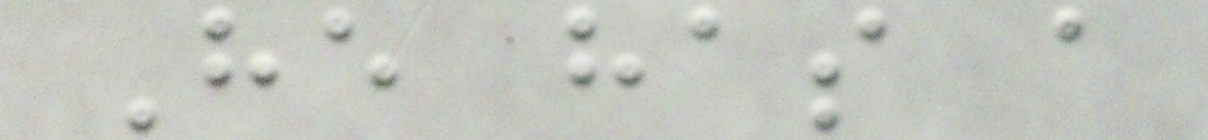He has a
